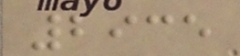2935
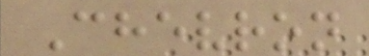Chevron
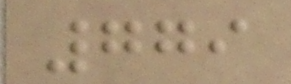779
